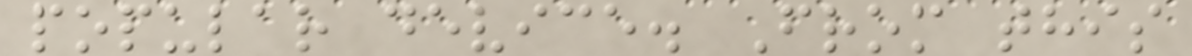popular device. From this
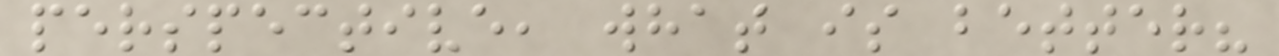perspective, what is better?
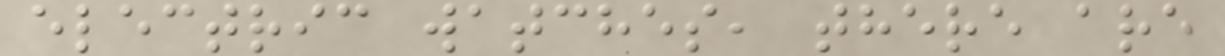electric watches, there are
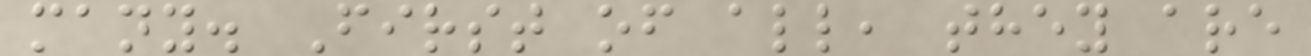many. First of all, they are
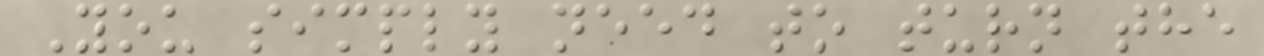You simply need to turn the
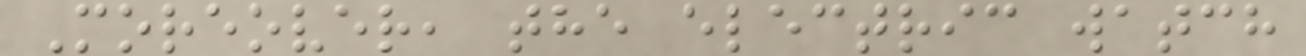Moreover, the electric watch
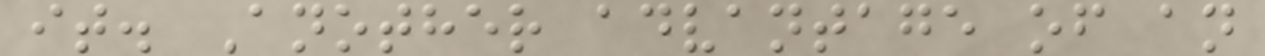it. Another advantage of an
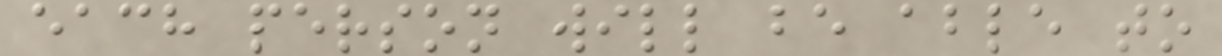each person will be able to
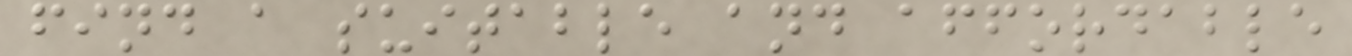find a suitable and affordable
